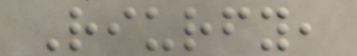Riurfy,
